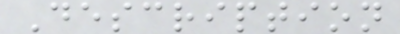Description
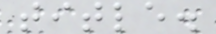title.
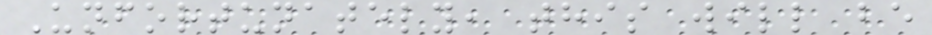Unfortunately, this will be
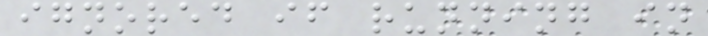ignored if running in
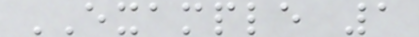EXAMPLE 1
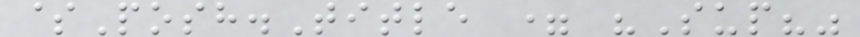$Posh.Title = "Sup?"
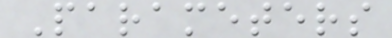Parameters
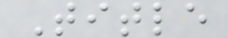Title
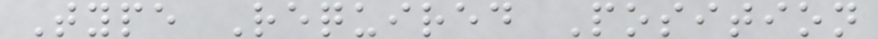Type Required Position
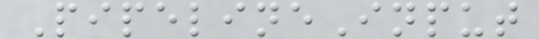PipelineInput
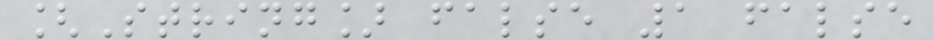[String] false 1 false
